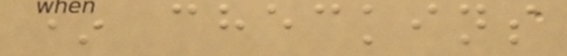* checkins
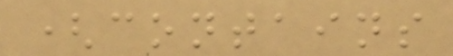(contains
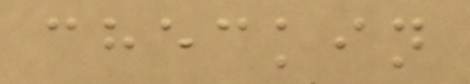checkin
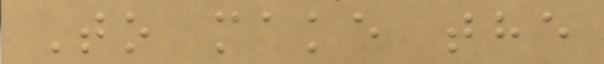To make the
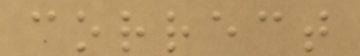correct
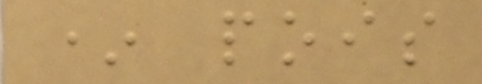* pois
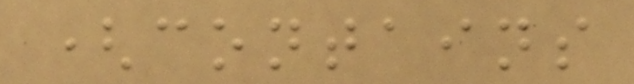(contains
